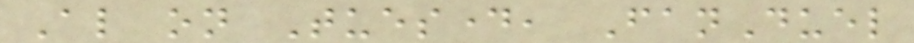Also on Tuesday, FanDuel
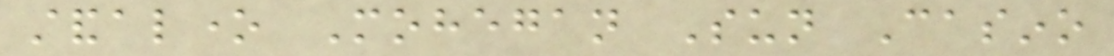standalone Mohegan Sun Casino
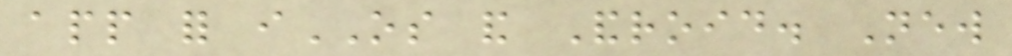app for iOS and Android. New
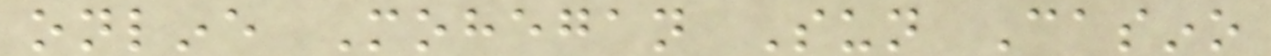online Mohegan Sun Casino
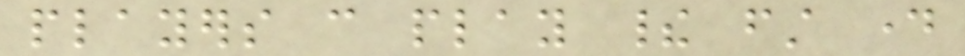players can play their first day
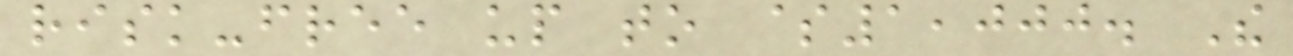risk-free up to $1,000. The
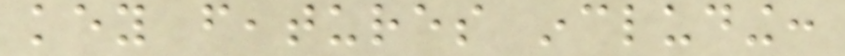key features including:
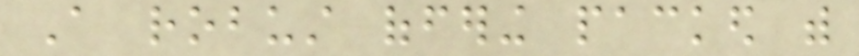A robust offering packed with
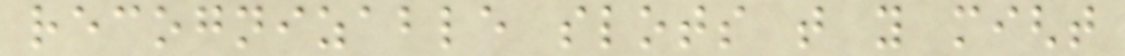recognizable slots that you might
